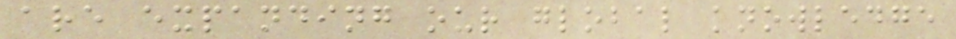are expanding our global knowledge
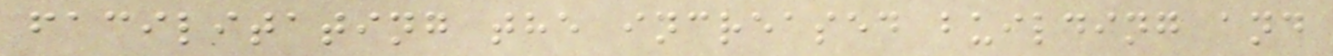facilitating the increased building and
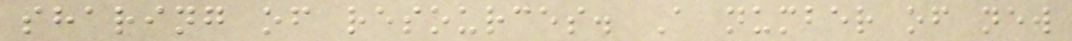sharing of resources. A number of new
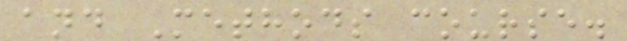and Methods course.
